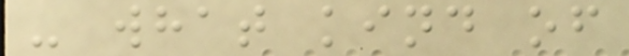- what kind of
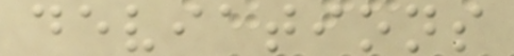deviations
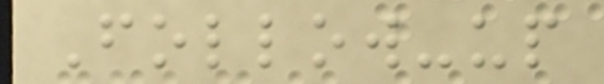Follow-up
